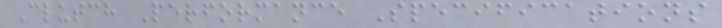Clutch Performance Specifications
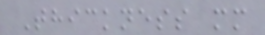Thickness mm
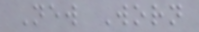New Worn
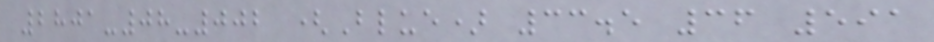2801-08-002 (Blue) 33.5 36 591
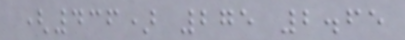(436) 275 2.65
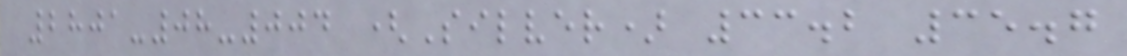2801-08-004 (Silver) 33.2 35.7
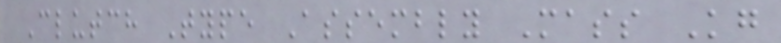Clutch Type Assembly Mass Kg
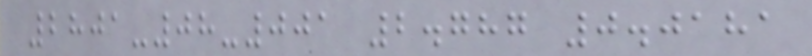2801-08-001 2.787 0.0181
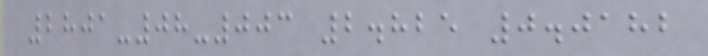2801-08-003 2.825 0.0182
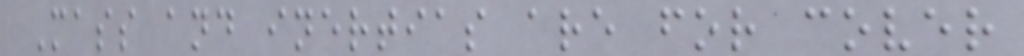Mass and inertias are for cover
